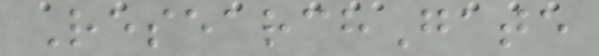ResearchGate
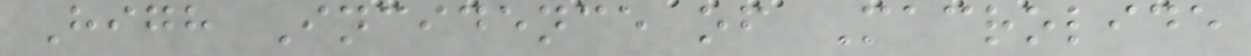High Incidence of Macrolide
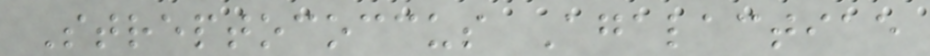Streptococcus Agalactiae
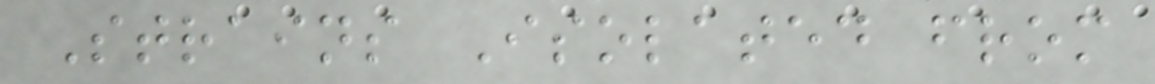Strains Isolated from
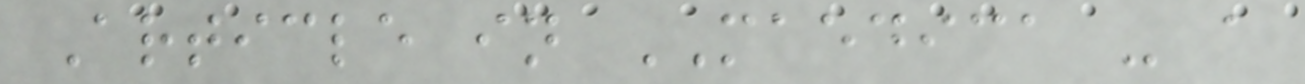Article in MAEDICA - a
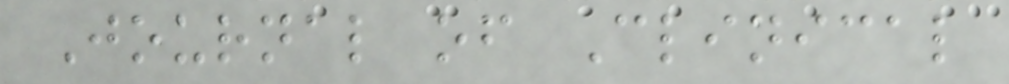Journal of Clinical
